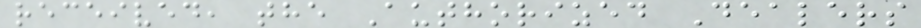received, the Authorized Dealers
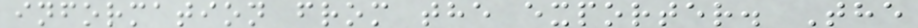information from the exporter. The
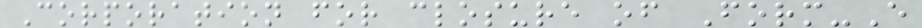Corporation for closure of Form-E
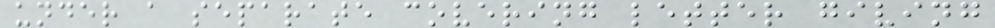under a separate covering letter giving
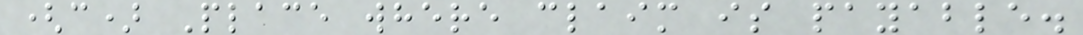(c) Place where claim is payable.
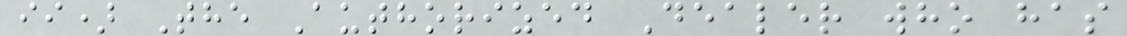ii) The Authorized Dealer who has
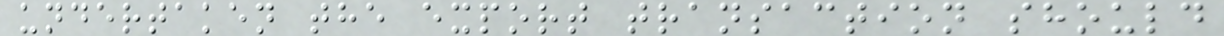undertaken the export transaction should
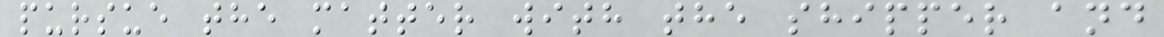pursue the matter with the shipper and
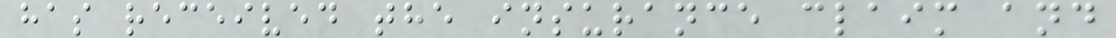has received the insurance claim and
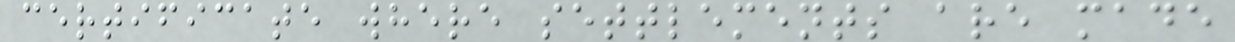certificate where settlements are made
